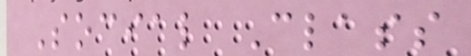Social Class
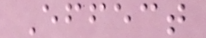Effect
